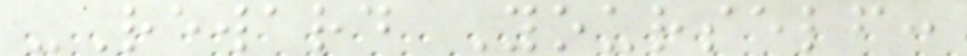-Reward Yourself:
